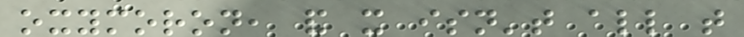oxymoron, and it isn't all that
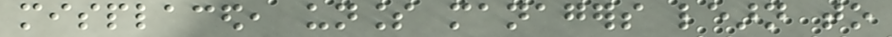misplaced, unless managers learn to
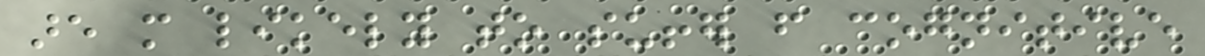are more likely to suffer from cognitive
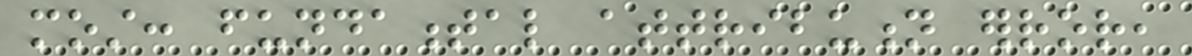most: fundamental attribution error,
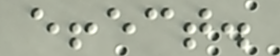effect.
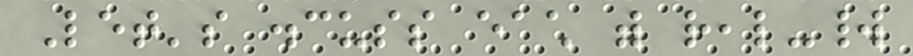Let's discuss each with real-world
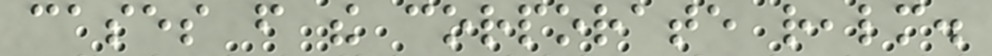cases from the corporate realm.
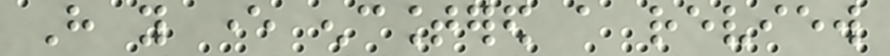Have you ever encountered a review
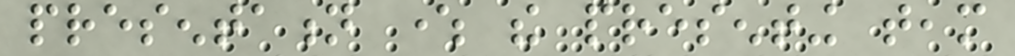presentation where the presenting team
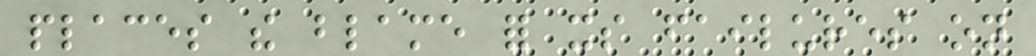places the blame for its failures on
